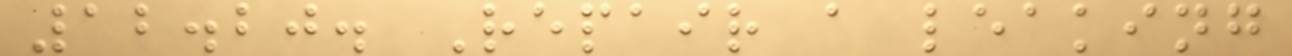12.20. Repair a leaking
